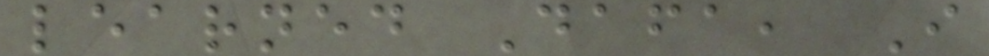learned Dafa, I
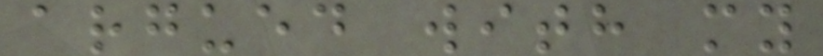argued with my
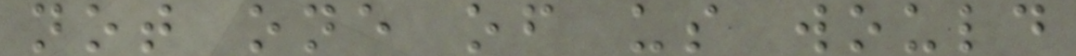not one of us would
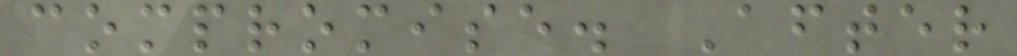compromise. After
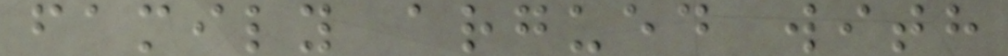family argued with
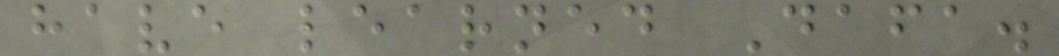have learned Dafa.
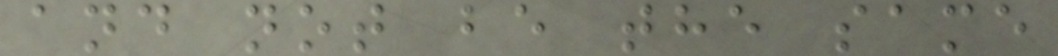and not be the same
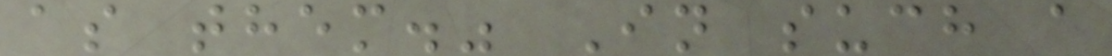as them." In such a
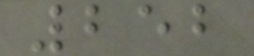252
